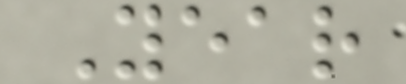Year
